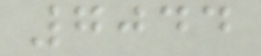7044
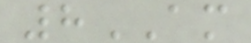8AM
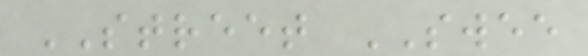STREET SWEE
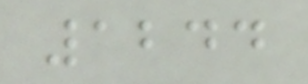1244
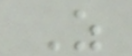Z
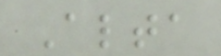Alta
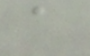a
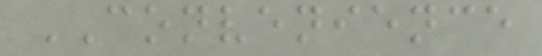CONVENIENCE
